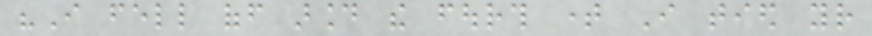"I fell off around the fourth time I tied your
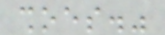shoes."
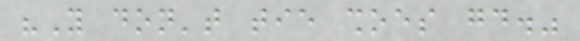"You don't tie shoes good."
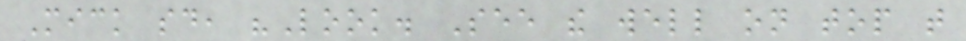Mick said, "Look. See the well on top that
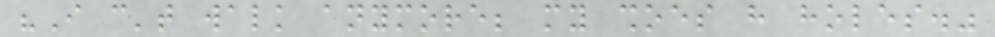"I can't walk anymore; my shoes have holes."
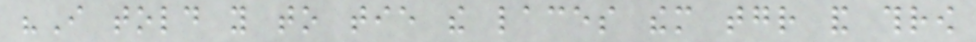"I told you to tie the laces them together and throw
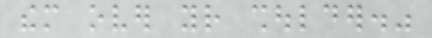them over your shoulder."
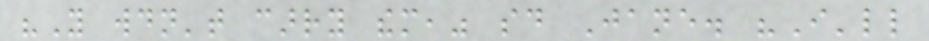"You wouldn't carry them," said Jane. "I'll
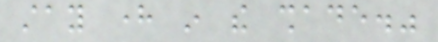stay here in the shade."
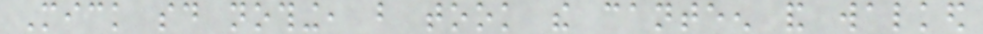Mick said nothing, but took the canteen and walked
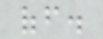off.
